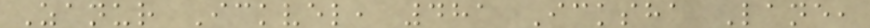Zanur Ickvel, 481 Icksha Lane,
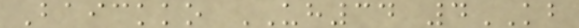Baickko UH34 4KB
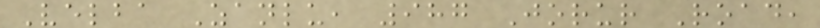Velba Zanlu, 987 Jorur Road,
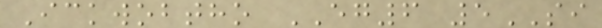Ickwobtho EG6 5SI
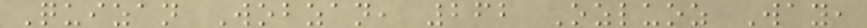Quizan Wobzan, 262 Ozluoz Way,
